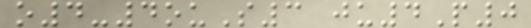o4-4ouS3 ju4P0
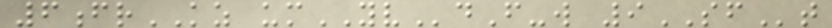6frKZ umYVdF-w 9SFt
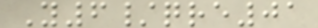Y6/qre01
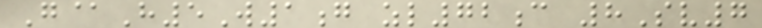G@H5W1g zl72c 8Sv7
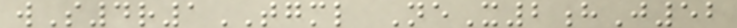wS4r1TGML NeX2hJ52
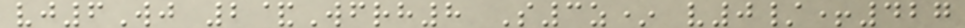vj6Wj 2&Wfrh8 S3z* v0/+427
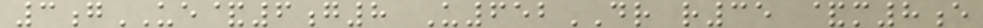3gUE&6g8 U652DR r35 &m8e
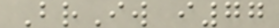BrIw i77
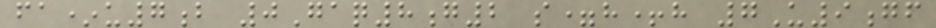fa*u7b 0Gaq8g2 s=h+h 7U9gf
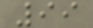99
